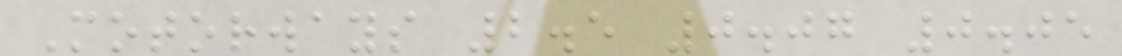Motorways 2.5 0.07 0.05
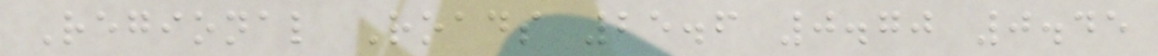Regional Roads 25.6 0.70 0.45
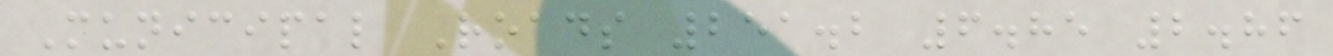Municipal Roads 251.2 6.85 2.86
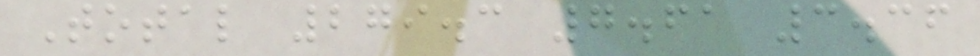Total 279.3 7.61 3.36
